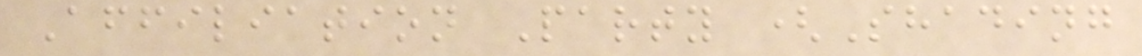Affiliation Party (Shading
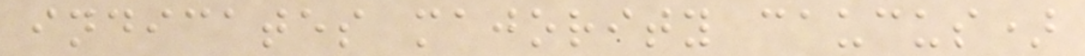indicates majority caucus)
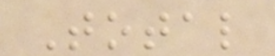Total
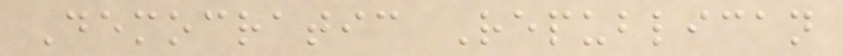Democratic Republican
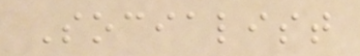Socialist
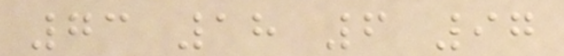73 18 6 97
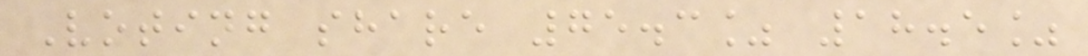Voting share 75.3% 18.5%
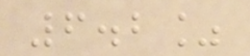6.2%
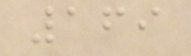169
